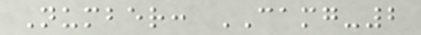Number: CAMG-2
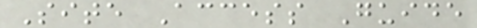Site Access Guide
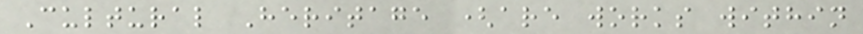Cultural Heritage (are works within
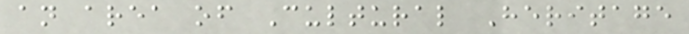an area of Cultural Heritage
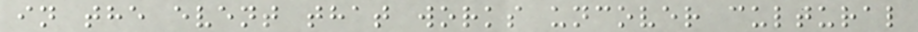in the event that works uncover cultural
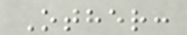Other:
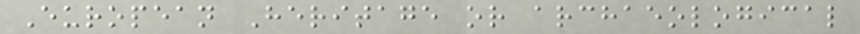European Heritage or archaeological
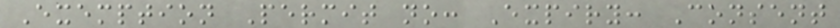Exemption Permit no: Expiry: Consent
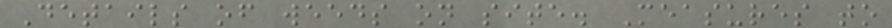Details of weeds on site. Measures to
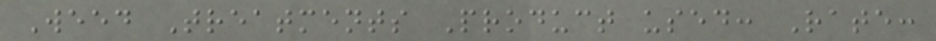Weed Treatments Product used: Rate:
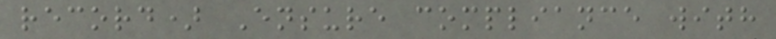record) Ensure compliance with
